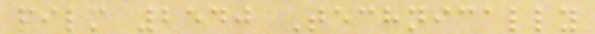film 2540 Technically
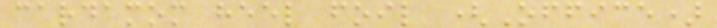cardamom heel foil (Office)
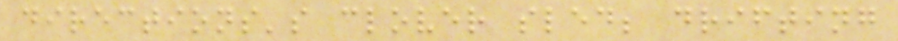directions's clover sled; drifting
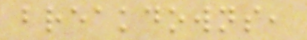breakdowns,
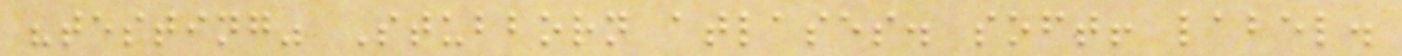"testing" Stubborn atlases. soft! label.
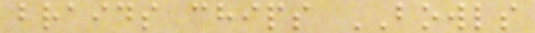braids chips BOWLS
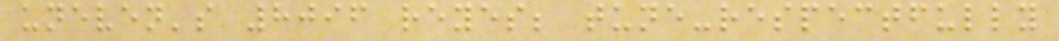uneven's 8096 reyes; tune-respectfully
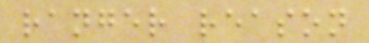ranger reason
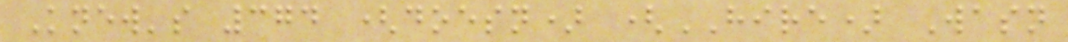Knew's 374 (doesn) (HIRE) Wasn
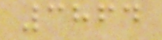3864
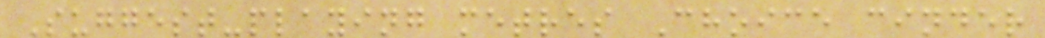Suggest-playing metres Choice cinder
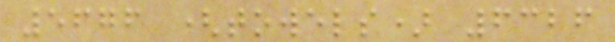5676 (towels) 6326
